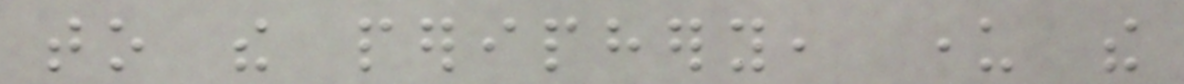to the periphery, under the
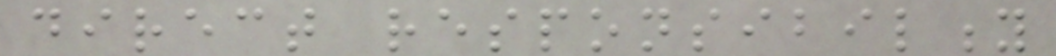direct responsibility
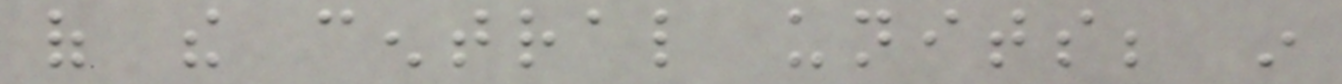of the central units; in
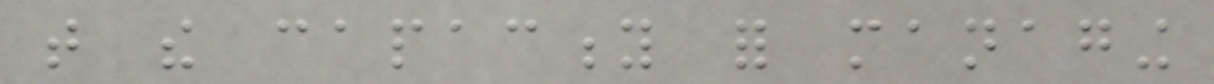that the capacity for managing
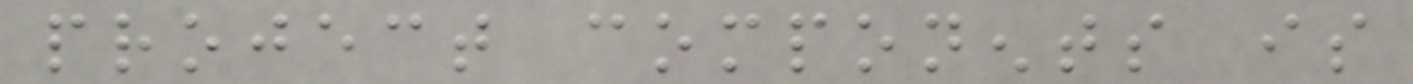project components is
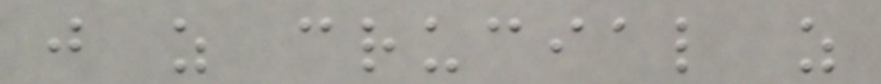just as crucial as
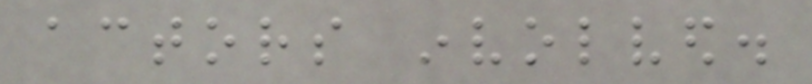actors involved.
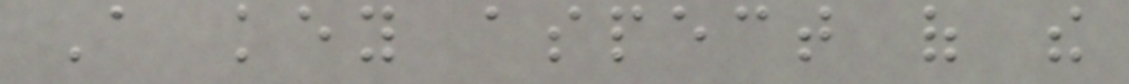A key aspect of the
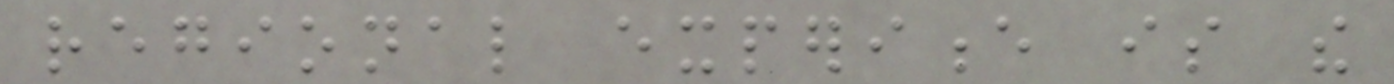regional experience is the
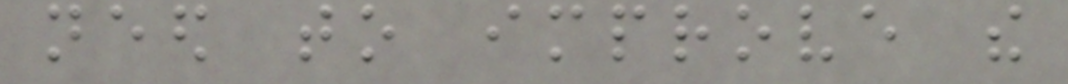need to improve the
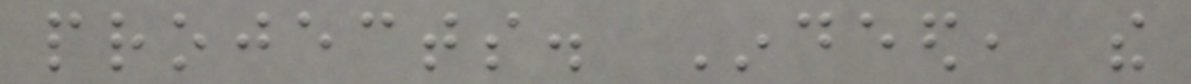projects. Indeed, the
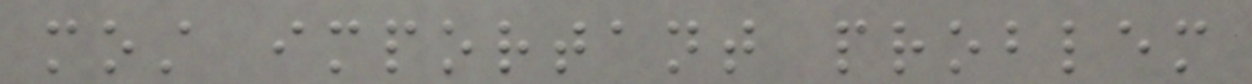most important problem
